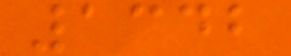1342
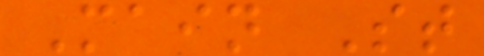Main St
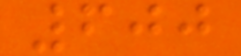600
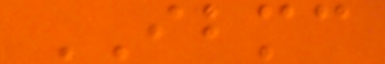IBMC
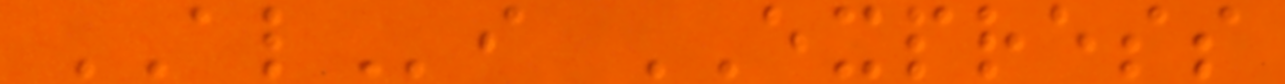ALi EXPRESS
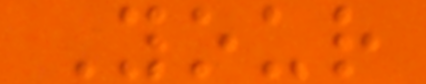Your
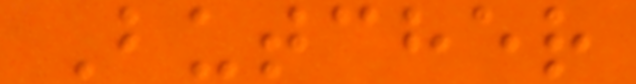Butcher
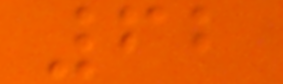62
